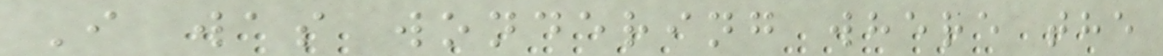I was wondering where the
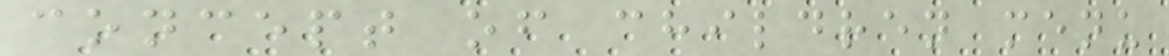concept of children menu
